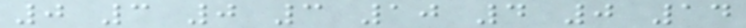0 3 0 3 10 4 0 14
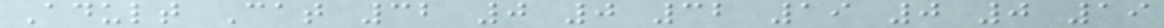Adult Cat 32 0 0 32 19 0 0 19
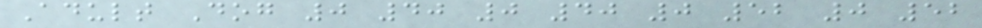Adult Dog 0 40 0 40 0 52 0 52
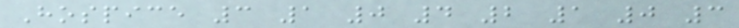Hospice 3 1 0 4 2 1 0 3
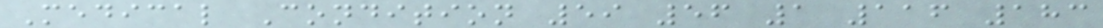Medical Condition 59 56 1 116 183
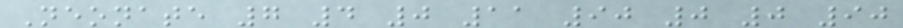Neonate 7 4 0 11 90 0 0 90
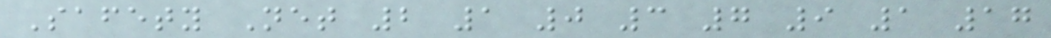Safety Net 2 1 0 3 7 9 1 17
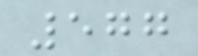577
